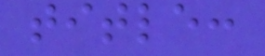title:
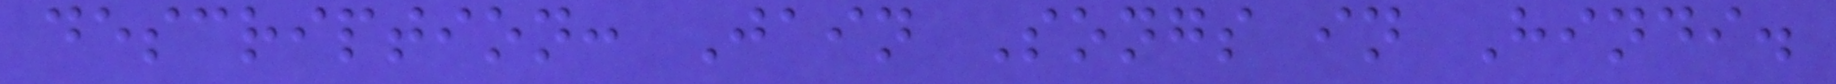description: Jain Songs in Hindi.
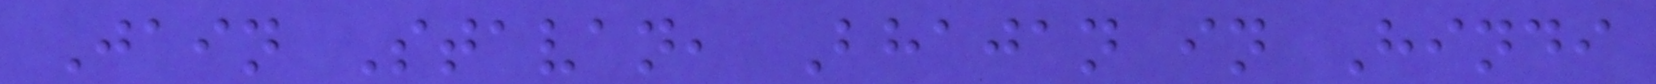Jain Stavan, Bhajan in Hindi
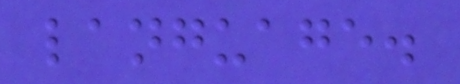language.
